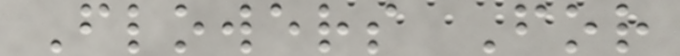Flowers For
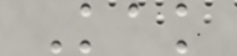Kak
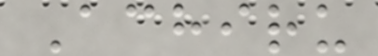Achiru
